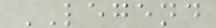LEGEND
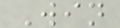Win
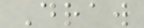Draw
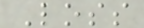Loss
